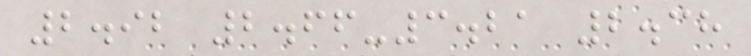2.92 2.66-3.21 2.38
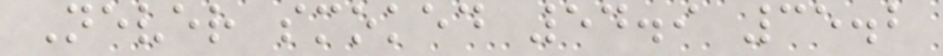Never smoked 54.9 35.2
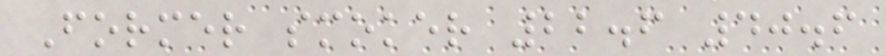Former smoker 22.6 40.6
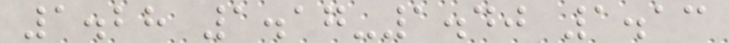1.28 1.17-1.40 1.13
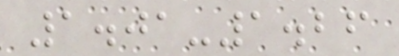1.01-1.26
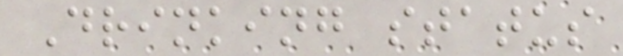Drinking status
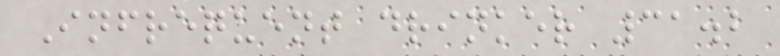Infrequent drinker 31.2
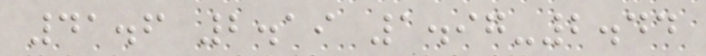41.6 2.19 1.97-2.44
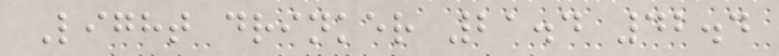Light drinker 21.4 42.4
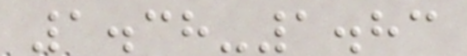1.38-1.83
